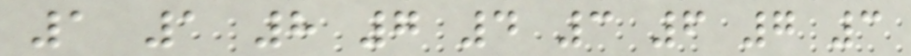1 1 8 7 4 3 6 7 3
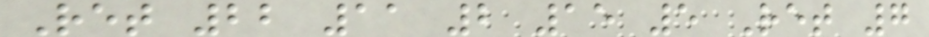Ret 22 11 2 15 5 Ret 7
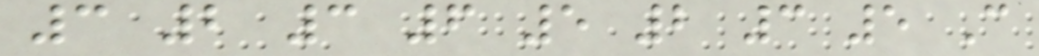3 2 3 6 5 2 3 5 C
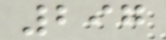297
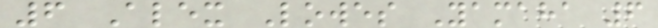6 Alex Lowes Yamaha 6
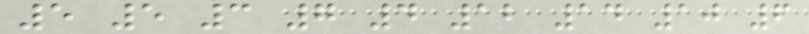5 5 3 7 4 12 14 10 6
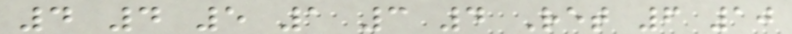4 4 5 1 3 4 Ret 6 10
